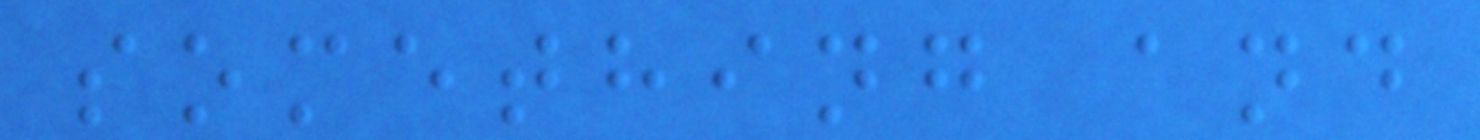something and
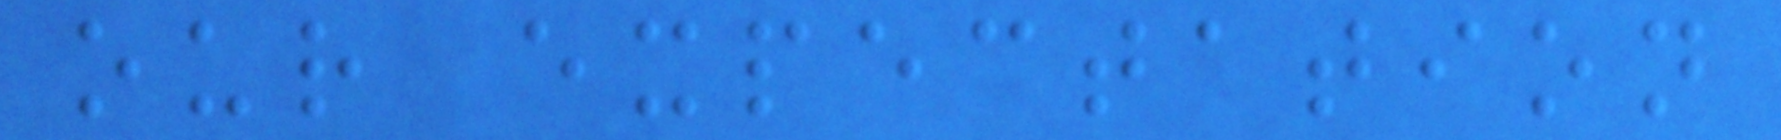our expectation
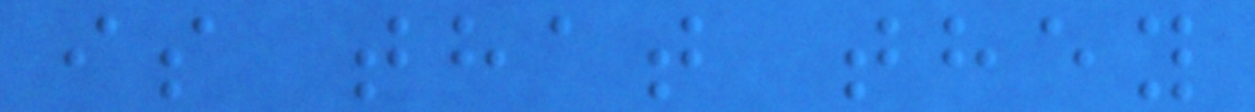is that they
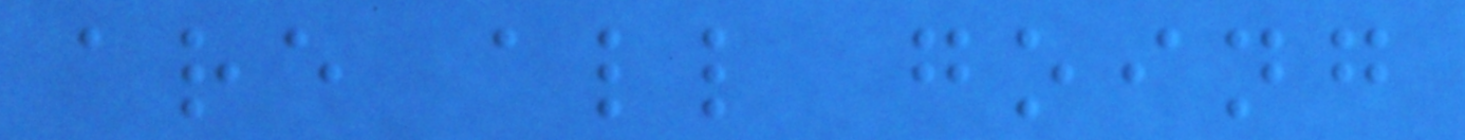are all going
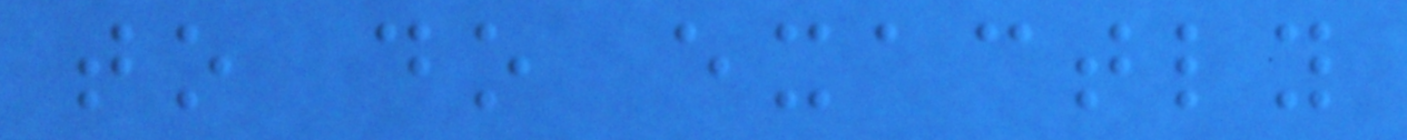to do exactly
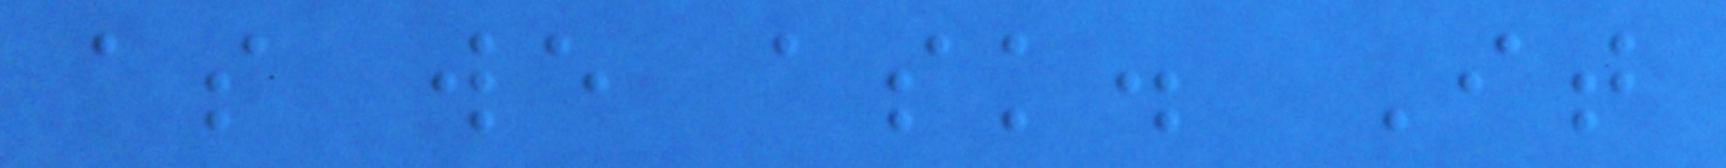as we ask. It
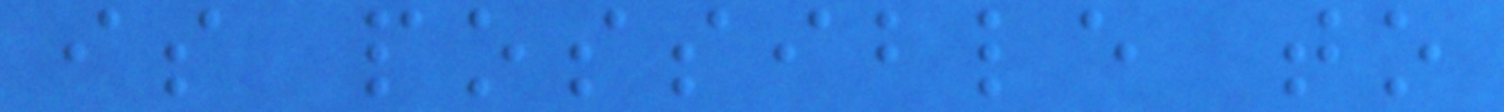is possible to
